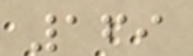169
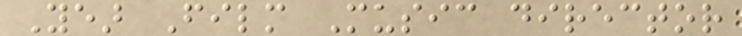Year Film Music director
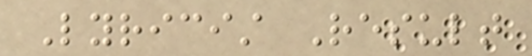Lyricist Result
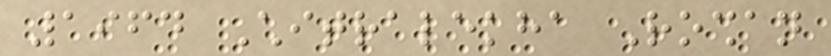1964 Chitralekha Roshan
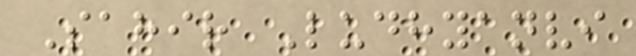Sahir Ludhyanvi
